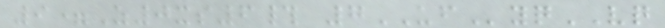9=Z0xs6# 7UFyqVQ
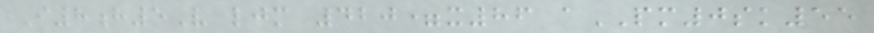I8h5V ljm 420=x86 aPM0sk55
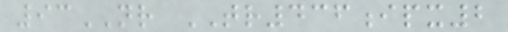93NR TR436ipx2
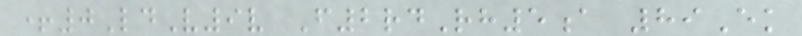+0LdV9v F2rdRh5a 89Ek
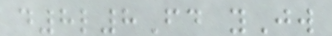d8l8Fd yJw
